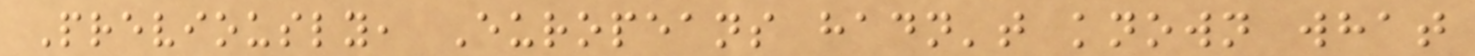Previously, Europeans hadn't known what
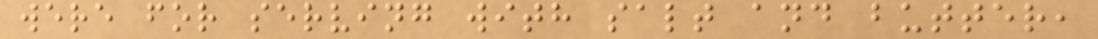were for serving with salt and butter,
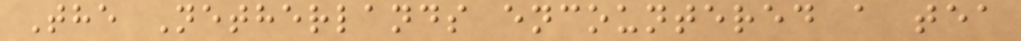The Netherlands encountered a tea
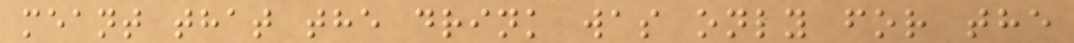meant that the drink was only for the
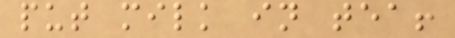put milk in tea!
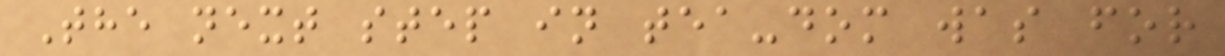The next step in tea-dom was for
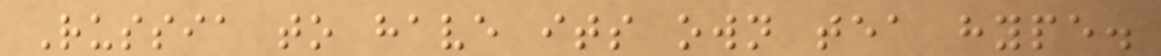Russia to have its own tea hype.
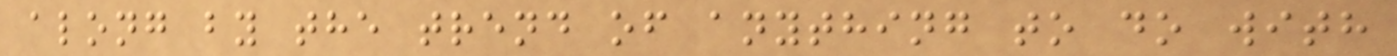along by the trend of anything to do with
